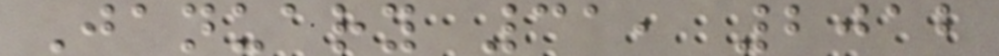January 31, 2012
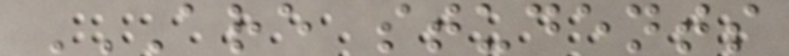ARE STUDENTS
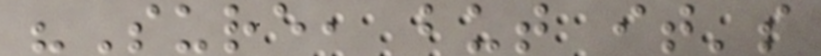"Sure, but it's
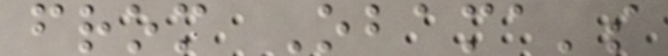from Obama's
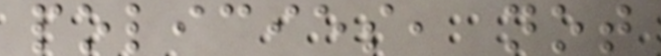policies, not
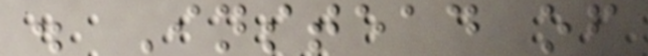. Instead of
